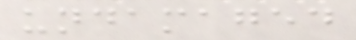undamaged
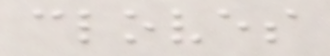cloves
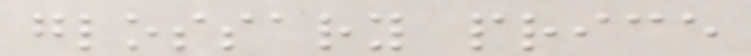glossary price
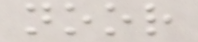noor
